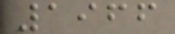1966
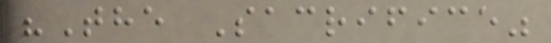"The Sacrifice"
